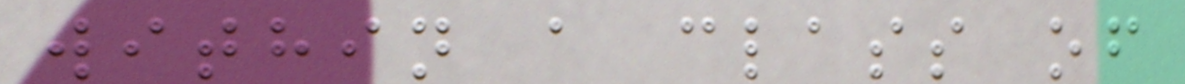within a class of
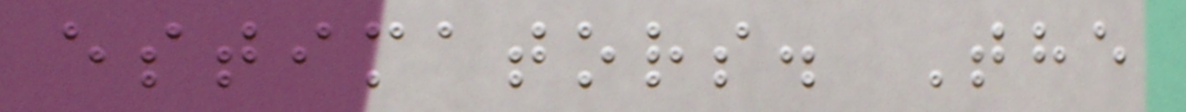estimators. The
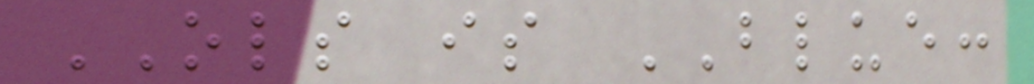OLS is BLUE:
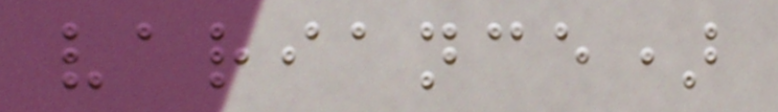variance)
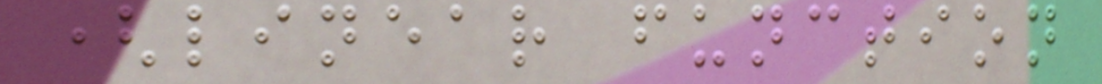(linear function
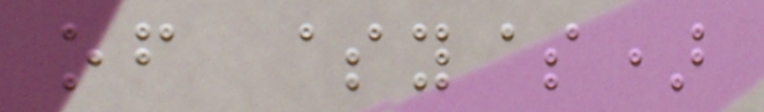of $y$)
